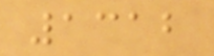1312
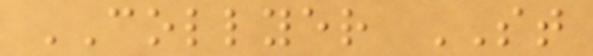COLLYER ST
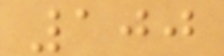100
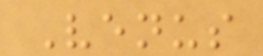Venus
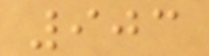903
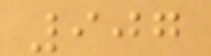907
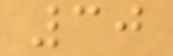30
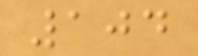104
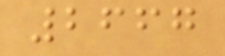2667
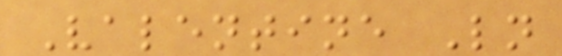Valentine Ln
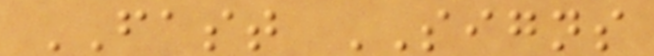FAST SIGNS
